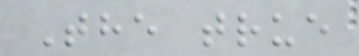The true
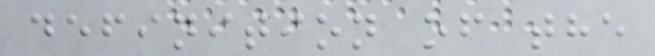definition of the
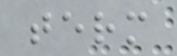term
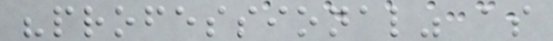"professional" as
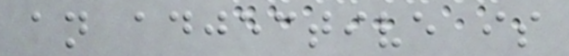an adjective is
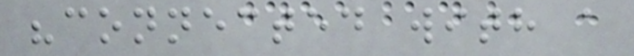"connected with a
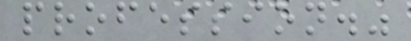profession."
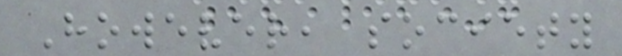However, society
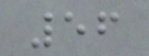56
